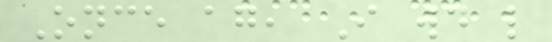Once again, I would like
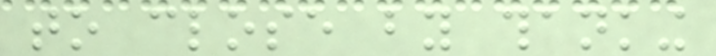to close by thanking
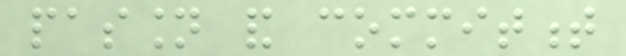passion and commitment
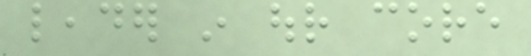leader in our core
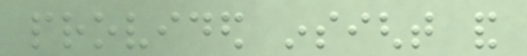provided insight and
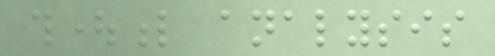thoughtful analysis
